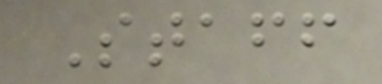Staff
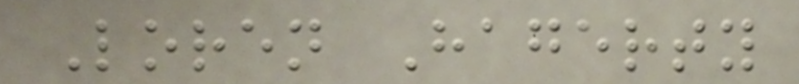Loren Hagerty
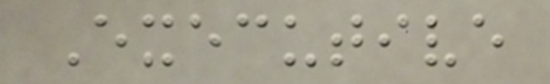Executive
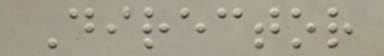Director
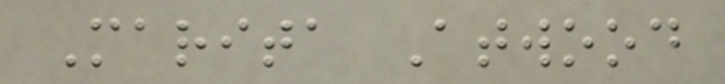Marita Atwood
